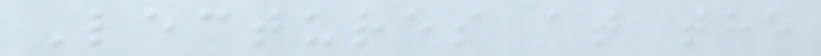Lectures at the
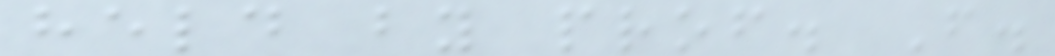held by prof. F.
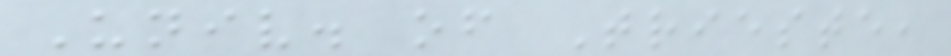Univ. of Trieste,
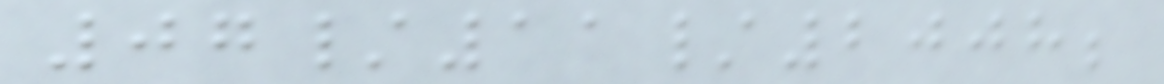07/11/2008;
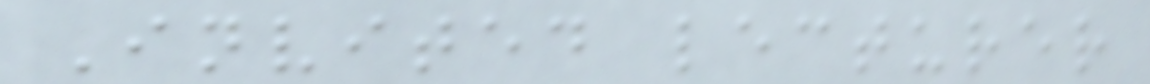Invited lecturer
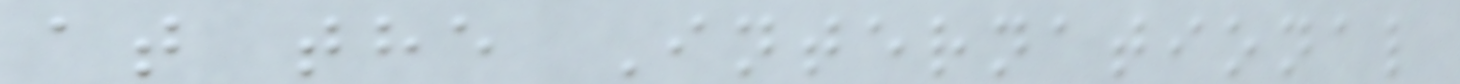at the International
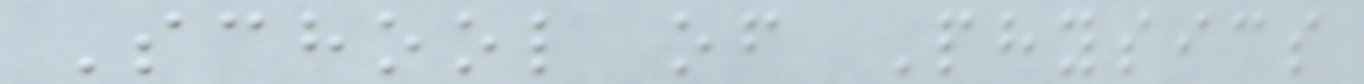School of Physics
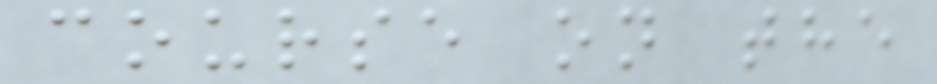course on the
